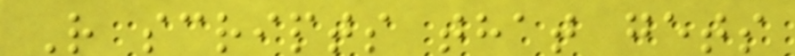R scripts that gets
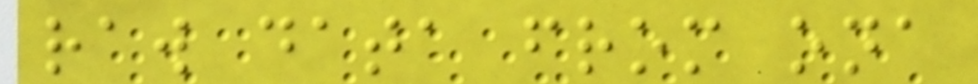raw data from ona
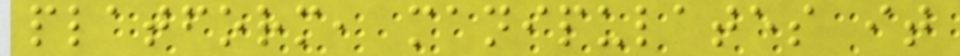platform, manipulates it
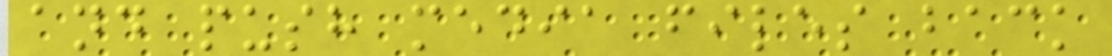and push media files back
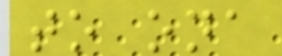to ona
